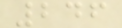246
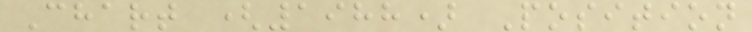Chart (1988) Position
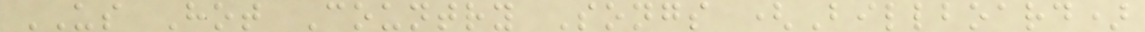US Hot Country Songs (Billboard)
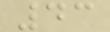43
